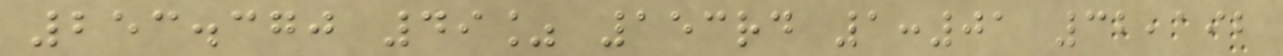253.370 49% 153rd 1:01 32,192
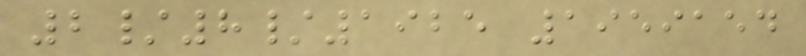2/8/1925 1959154
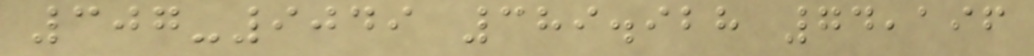307-9049 389.928 74,196
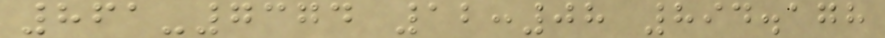861-7374 12:08 894.178
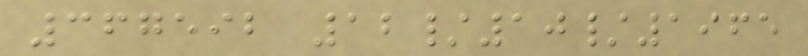367592 12/10/1965
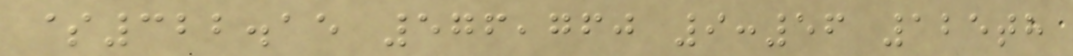$322.15 576,760 9:56 125th
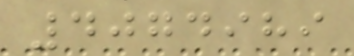4074989
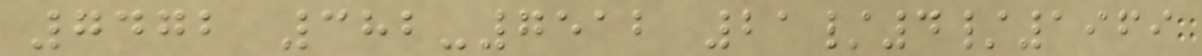7472 382-7512 21/4/1969
